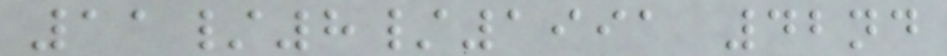11/8/1991 42nd
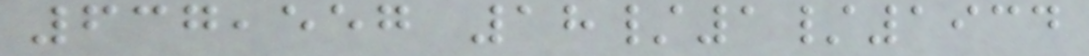637,557 18/1/1934
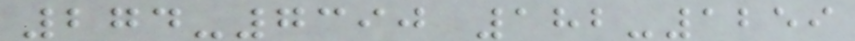274-7390 182-1259
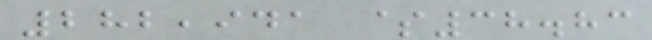282,941 $38.83
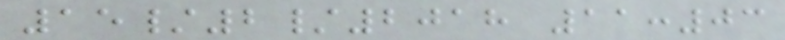15/2/2018 11:03
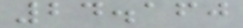24.160
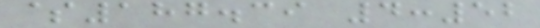$187.39 4:52
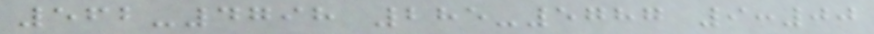562-4798 285-5787 9:00
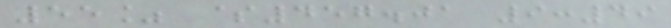55% $457.01 9:49
